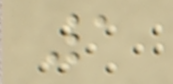1
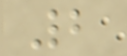2
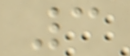3
